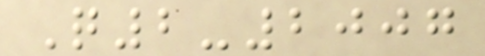Q2-2007
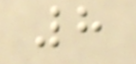8
